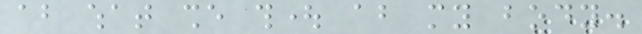about what she thought about my body.
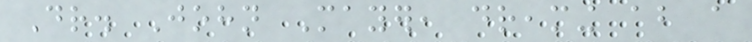Dr. John Mayer, dreaming about a
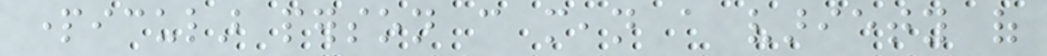particular person can mean a variety of
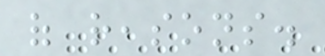of reasons.
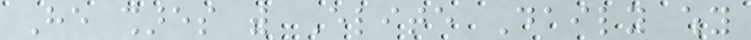He shares with Elite Daily why
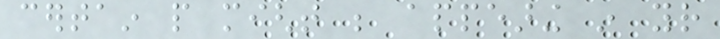certain people might be appearing in your
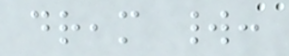dream world:
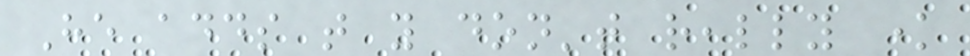He adds that you don't really know
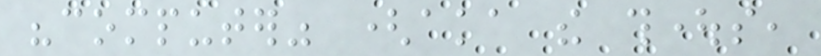"computer" (aka the thoughts,
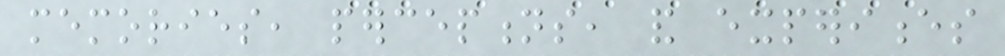memories, perceptions, and experiences
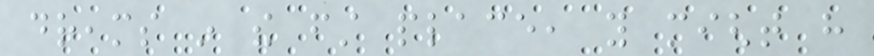dreams in the first place, you might have
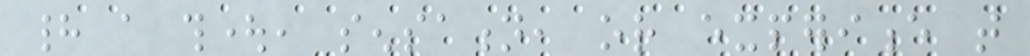had a thought, sensation, or experience that
